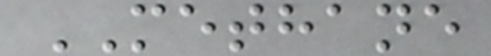METHANE
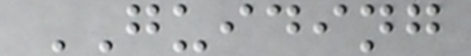GUIDING
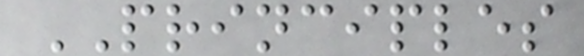PRINCIPLES
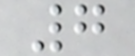7
